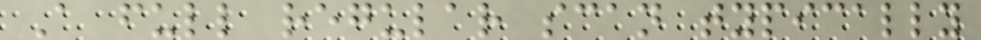A full regular scan typically
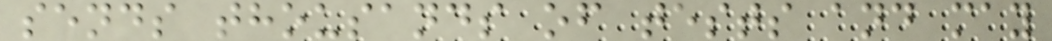sends thousands of tests and may
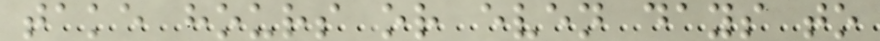take hours or even days to
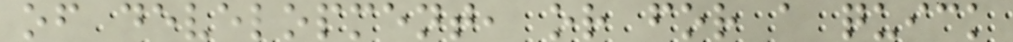of development, or for a quick
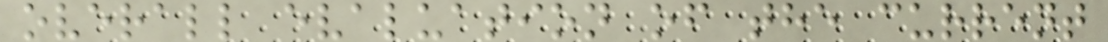overall evaluation of the current
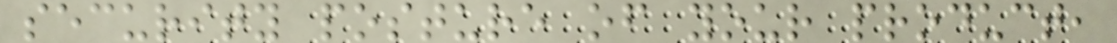security posture of your product,
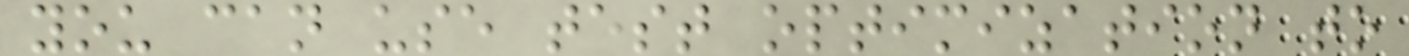you can use test optimization to
